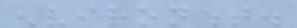environment.
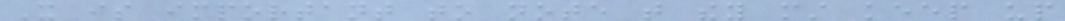It is important to note that they must keep up
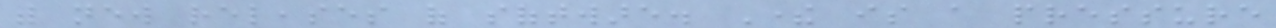with new releases of software. There is a pressure
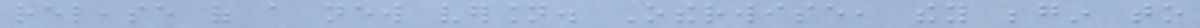release of a new version. Otherwise, they begin to
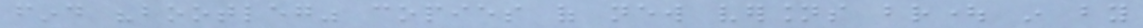find "bootleg" copies of new versions brought in by
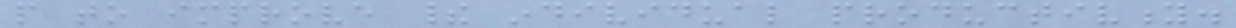people to improve their individual productivity.
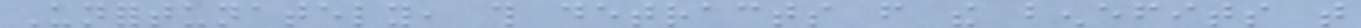Unfortunately, this detracts from the benefits that
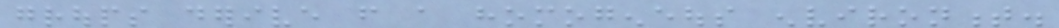groups derive from a homogeneous environment.
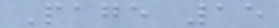Page 15
